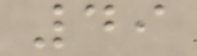49
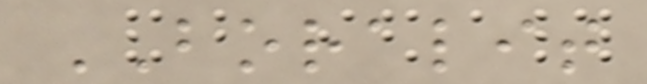BORALIT
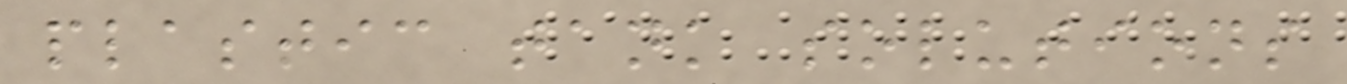plastic tank solutions
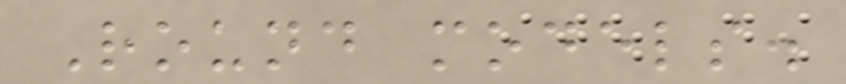Round models.
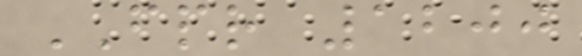FPR 1200
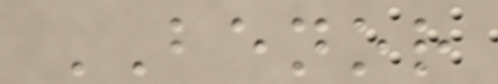BENOR
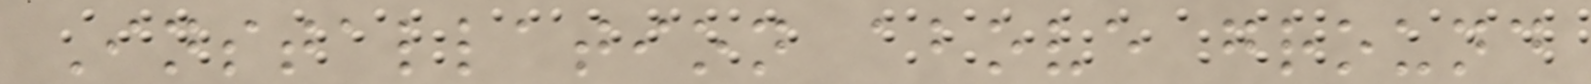Installation above ground
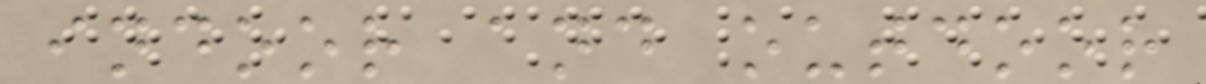indoor and outdoor
